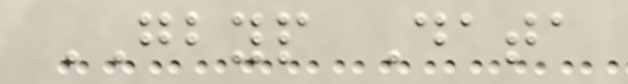GBYP Data
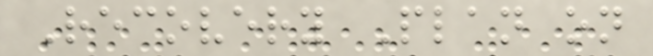Recovery Plan on
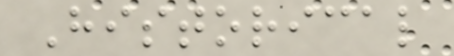Historical
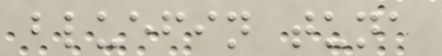bluefin tuna
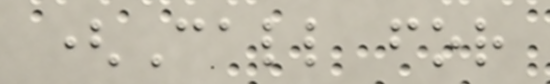(Call for
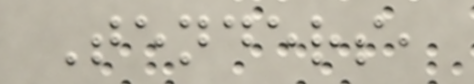Tenders,
